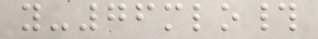y-76mlo#
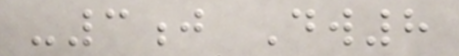-3j Dw8
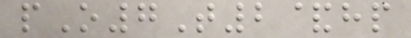pO7T2&hp
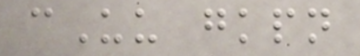cUu gkpn
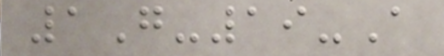1G-19-A
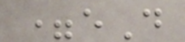=eD
